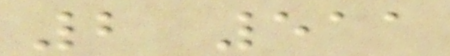2 511
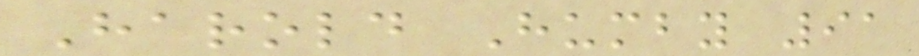Harold Humby 91
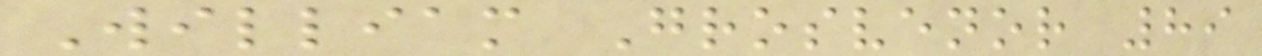William Grosvenor 89
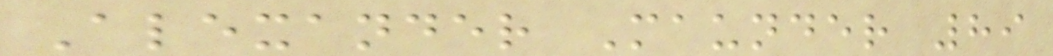Alexander Maunder 89
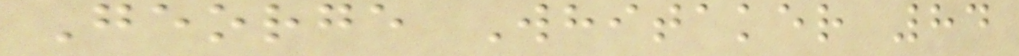George Whitaker 84
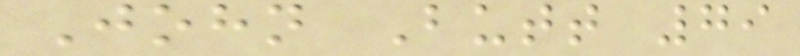John Butt 79
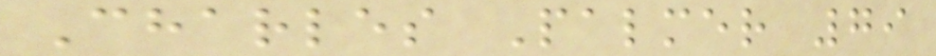Charles Palmer 79
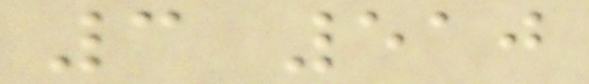3 510
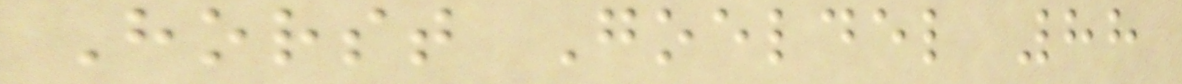Horst Goeldel 88
